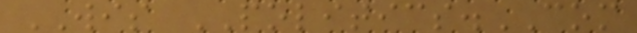WIS POLITICS.COM
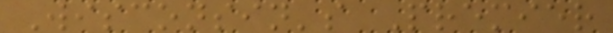Wisconsin's Premier
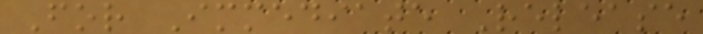For Immediate Release
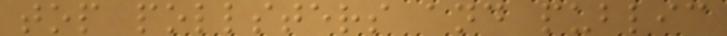top pollsters and public
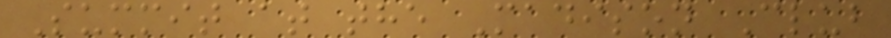Summit at the Madison Club
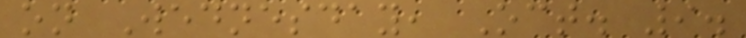on Wednesday, Oct. 9.
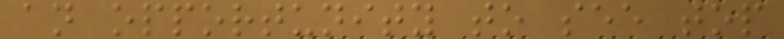an opportunity to see top
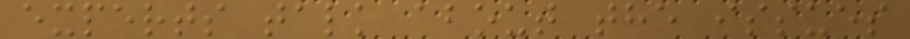experts talk about the issues
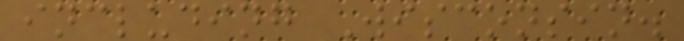including Wisconsin.
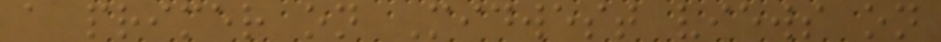a primer on Midwest views on
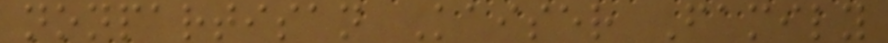nonpartisan Kaiser Family
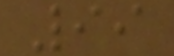99
